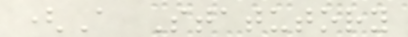(A Statutory
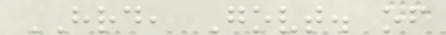HRD, Govt. of
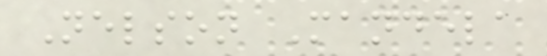Nelson Mandela
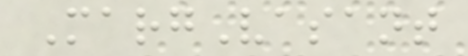MargVasant
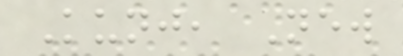Kunj, New
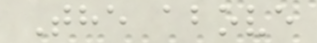The above
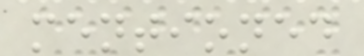mentioned
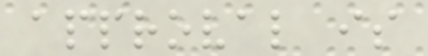approval is
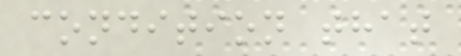condition that
